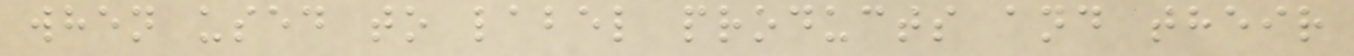when used to label products and their
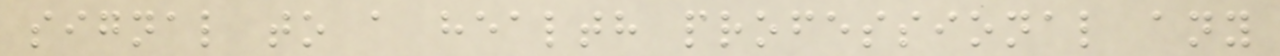signal to a health professional any
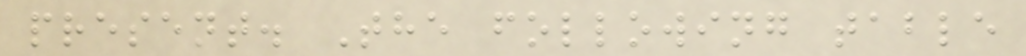present. The following table
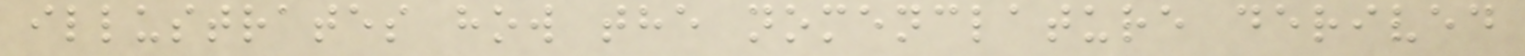illustrates how the nomenclature derived
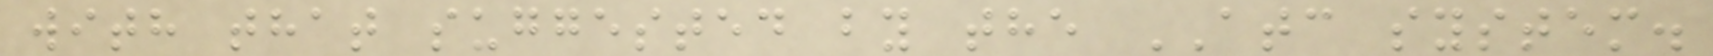with that suggested by the ATC system.
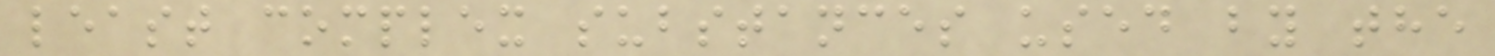least complex substances used by the
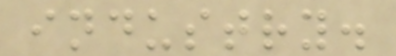industry.
